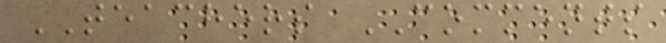TEACHERS COMMENTS
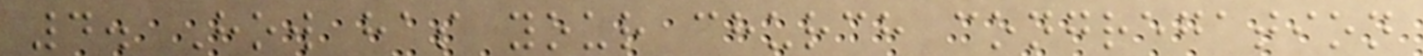4. How has your church congregation
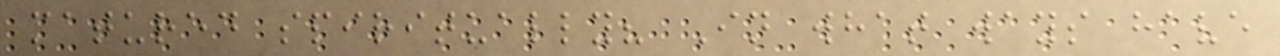matured spiritually? In what ways have
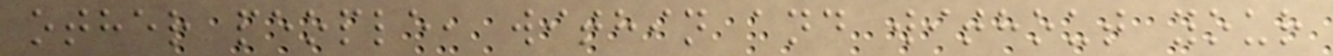other people, within and without your
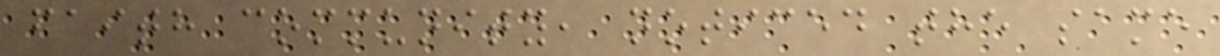faith community, noticed the same
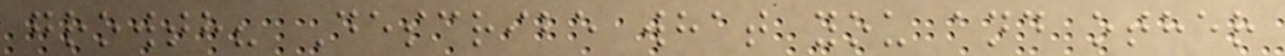growth? Describe what you and other
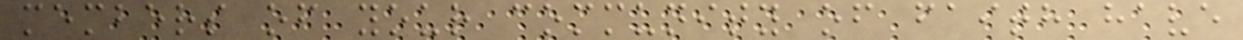members of your community of faith have
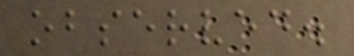observed.
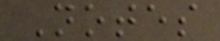Notes
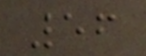56
